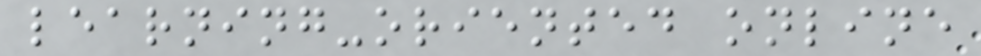learning-oriented online
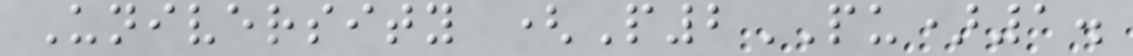University (P2PU)1.
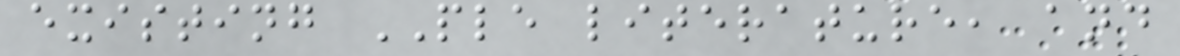existing PLE literature, and
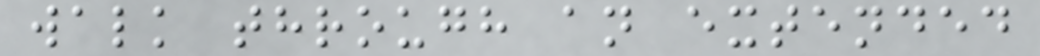walk through an extended
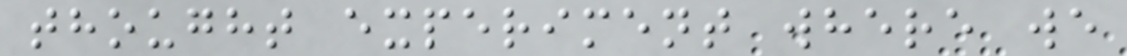thought experiment where we
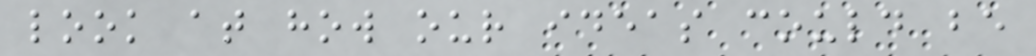look at how our ideas could be
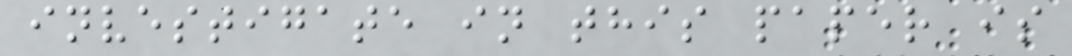investigate in this paper is
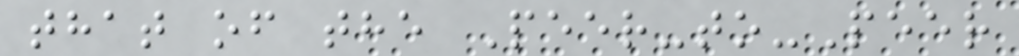that of the Peer-to-Peer
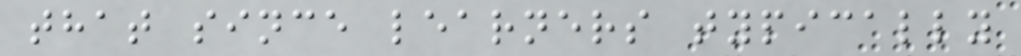that since learners typically
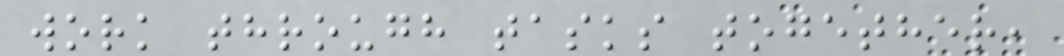work through tasks together,
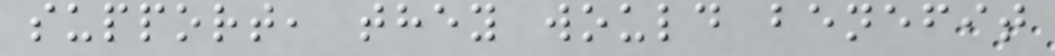support, they would benefit
